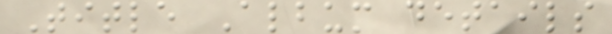Title Album details
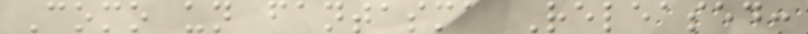Como un fantasma Released:
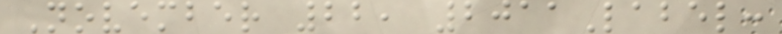November 22, 2011Label:
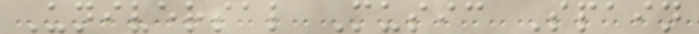Universal Music Spain
